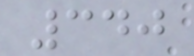340
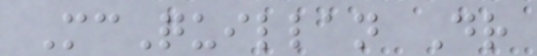McQuillan Dr
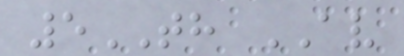5TH AV
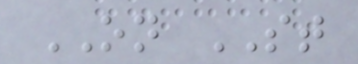ON ST
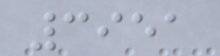3951
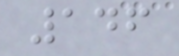146
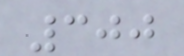300
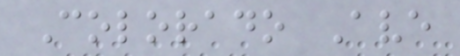Colorado Ave
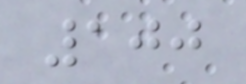100
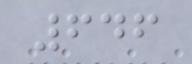646
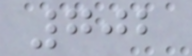702
